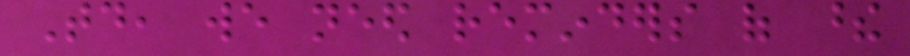Today, we need reminders of these
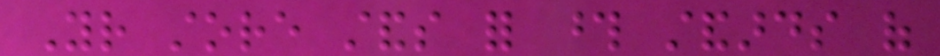Your store stands for those standards of
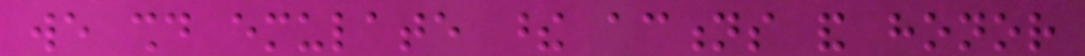we should emulate these actions and honor
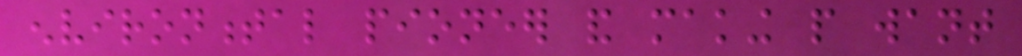environmental pioneer and making people want
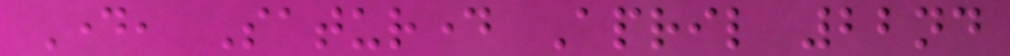Day, Saturday April 22nd
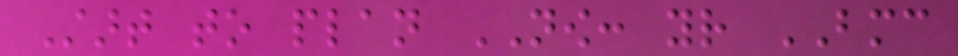Start to plan NOW: your BMC
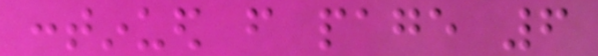continued from page 6
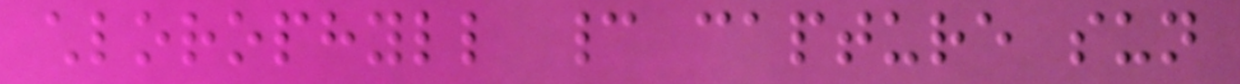chlorophyll cannot capture sun
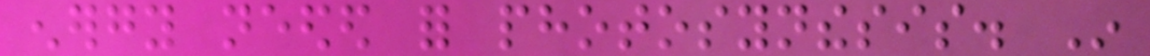energy needed for photosynthesis. In
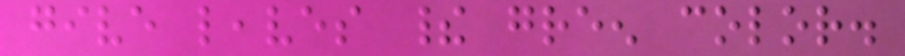give leaves their green color.
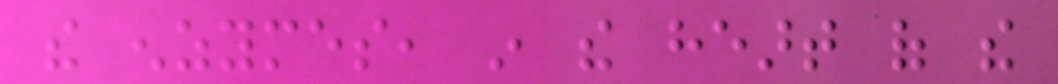the enzymes, in the heart of the
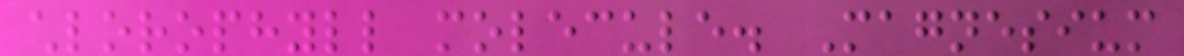chlorophyll molecule. Magnesium
